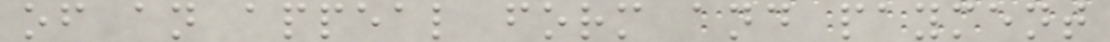of an appeal form and payment
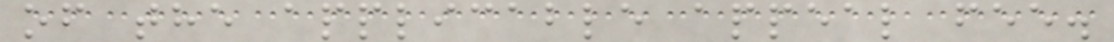of the applicable appeal fee.
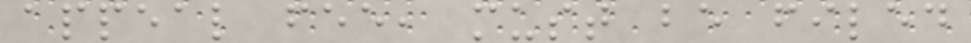appeal fee, must be filed
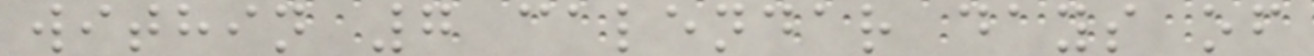within 7 calendar days of
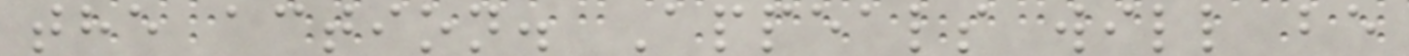the action. Appeals will be
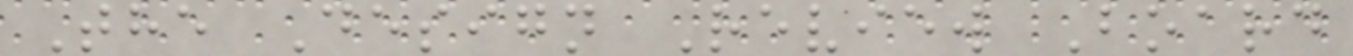The Design Review Board
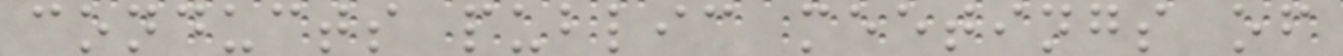conducts public meetings of
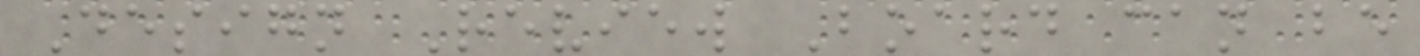Design Review Board can be
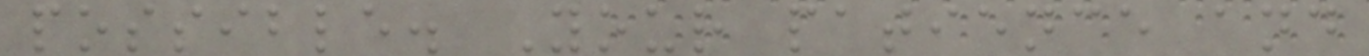possible. Your patience and
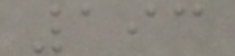193
